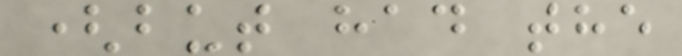(but had the
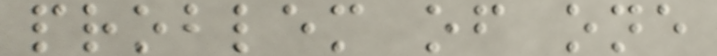problem of one
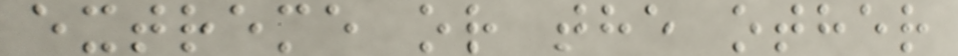extreme or the other
